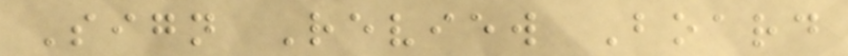Sign Review Board
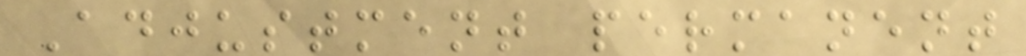Adjustment permanent
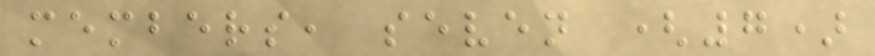members, seven (7)
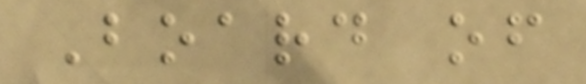Board of
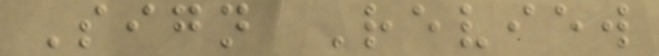Sign Review
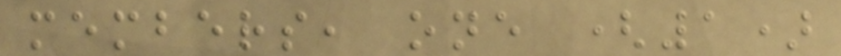members, one (1)
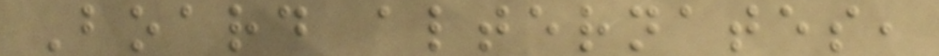Board alternates,
